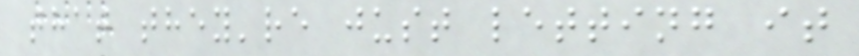that they're just letting it
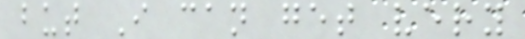but I can get very
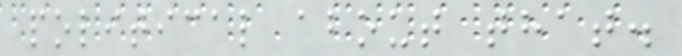political about that.
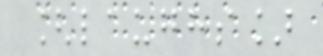[laughs]
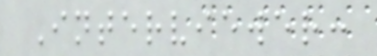Interviewer:
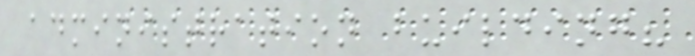administration building?
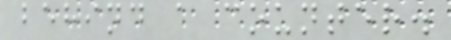behind a counter.
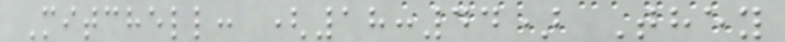Mitchell: (18:44) They
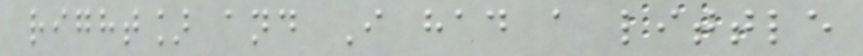right] and I had a little
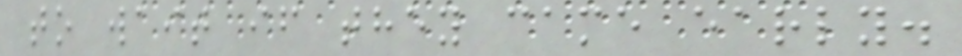to wait if they came early.
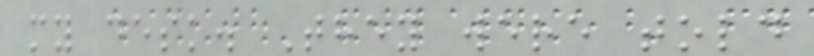my desk. They were told
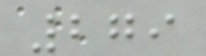279
